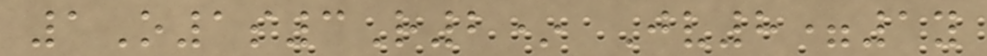1O1s3R2* Jv8=1y
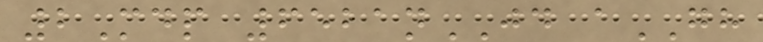2Mdp 6521nJD aGH
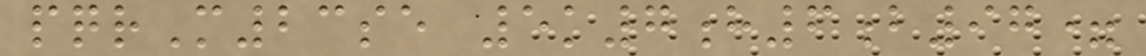pqrM23se 5k7h6b97=
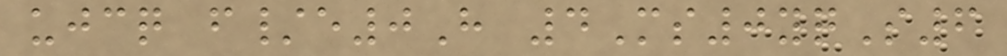ujcq f/e0H 4Ms0yqS6
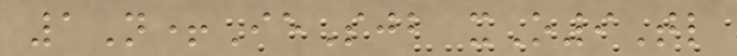1N+IeSjb xO9Tl
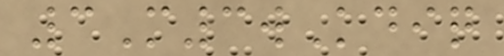3M3wKdiq
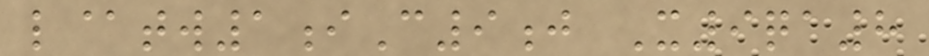l@tw1iC9j X9qa8
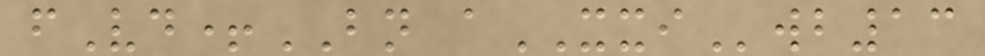fVd+BN aXXIwb13
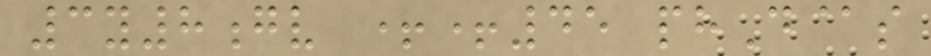3y8gv ++45 phD@s
